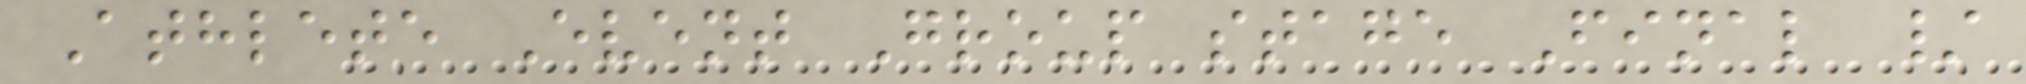Athlete Event Group stage Final /
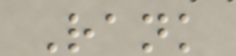Rank
